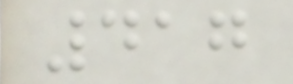417
